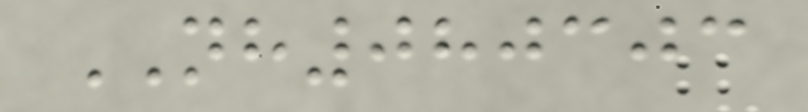NH080303
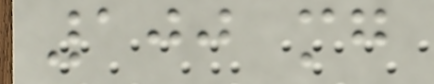100 mg
